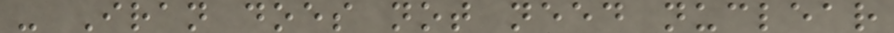- Iran does not need nuclear
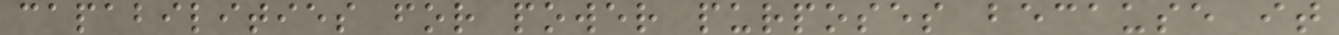capabilities for power purposes because it
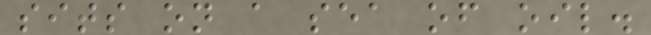sits on a sea of oil.
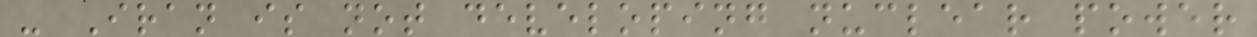- Iran is not developing nuclear power
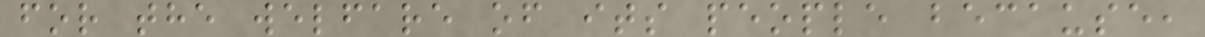for the welfare of its people because,
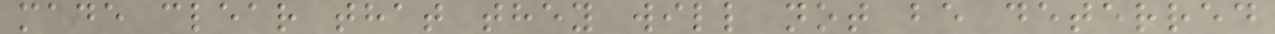made clear that they will not be deterred
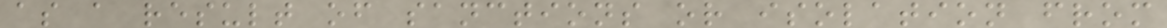as a result of sanctions or isolation from
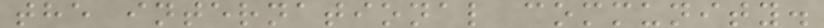the international community.
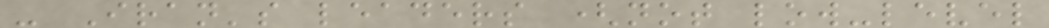- Iran's leaders (not low-level
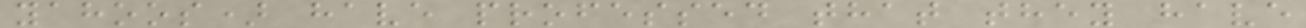yahoos) have professed that they have
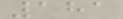181
